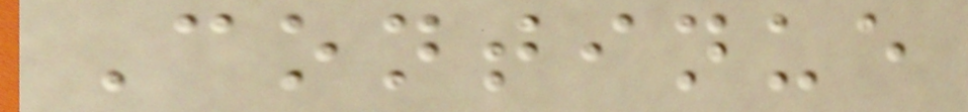Continue
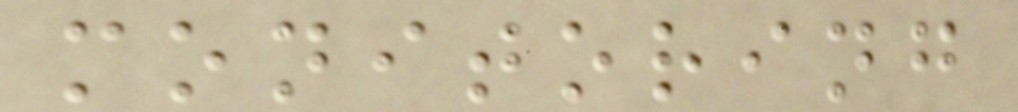monitoring
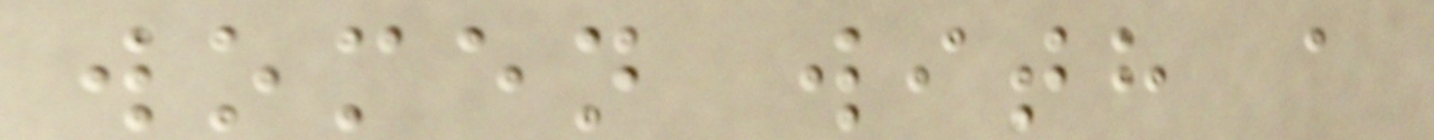women with a
